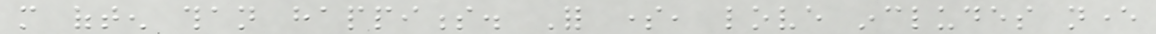more often than happiness. For some, love includes never
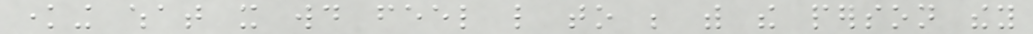knowing what it would feel like to be with the person they
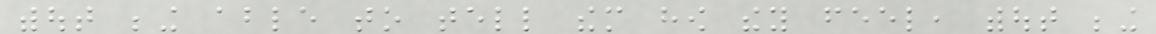without being able to tell them how they feel, without being
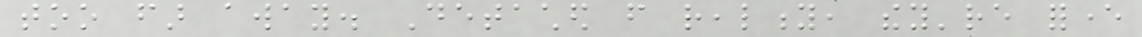too far away. Detached from reality, they're forever
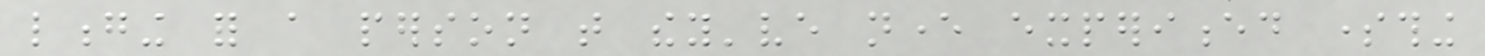longing for a person that they've never experienced something
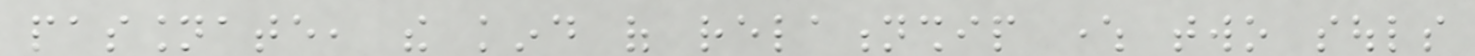passionate, the kind of relationship where two souls
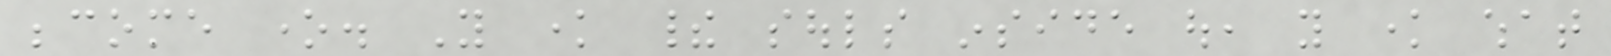become one. You know their souls inside out, you know what
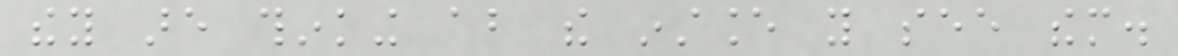they are thinking about the instance you see them.
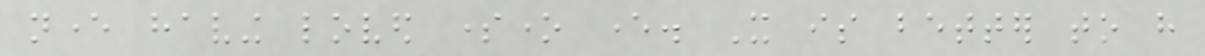never having loved someone ever. It is better to have
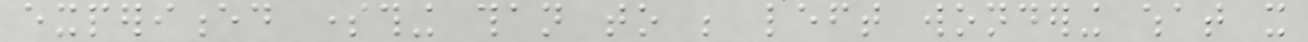experienced something than to be left wondering what it
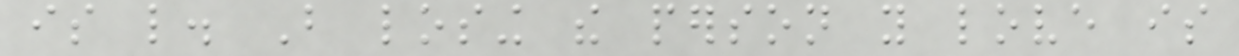is like. But losing the person you love is
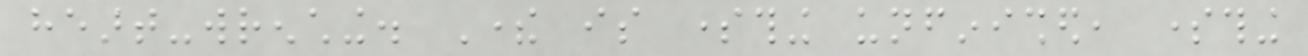heart-wrenching. There is something unfinished, something
